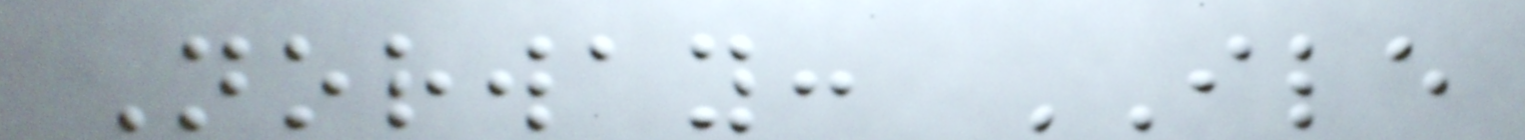Norway: ILE
